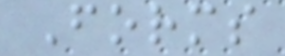Forms
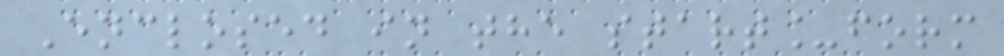Enclosed in the start_form
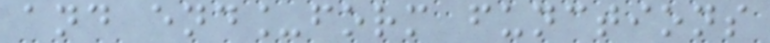and end_form functions
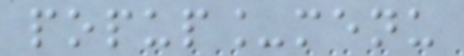popup_menu
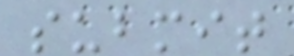submit
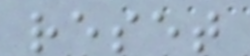reset
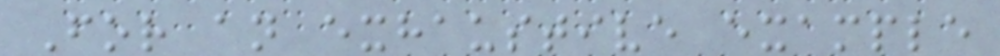For an exhaustive example
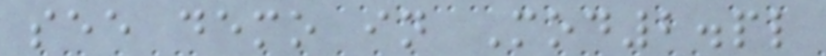see demo in Mod2.pl
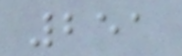251
